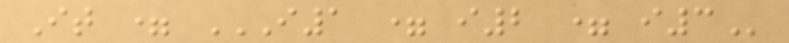It = I1 = I2 = I3
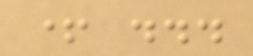+ ...
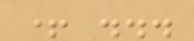+ ...
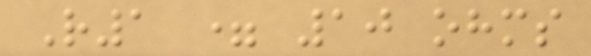R1 = 10 ohms
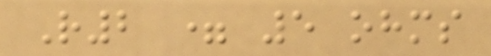R2 = 5 ohms
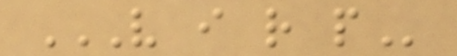V I R P
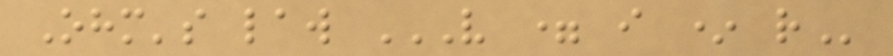Ohm's law V = I * R
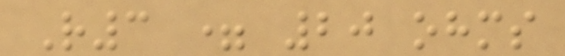R3 = 20 ohms
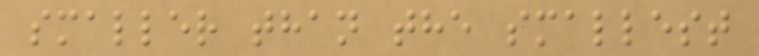smaller than the smallest
